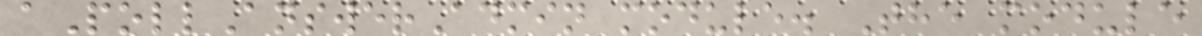aPollAnswerAdmin module. The module
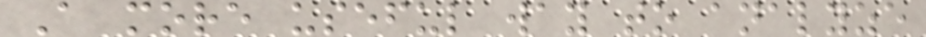A more useful way to analyze
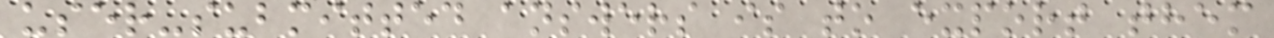user-submitted answers is to export them
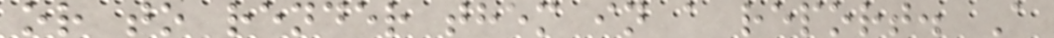or to render them in a report. A
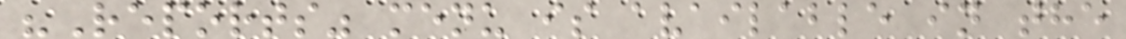"Reports" menu is available in the
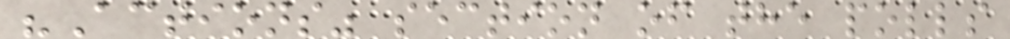"Actions" section of the polls
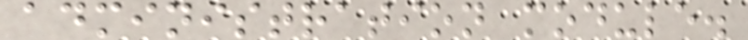administration module.
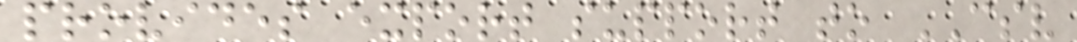provides export support to CSV
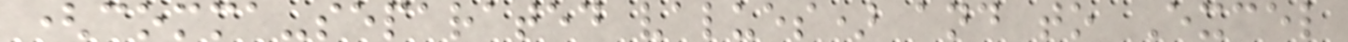(comma-separated values) and to Excel
